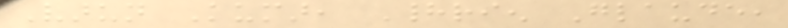Varun Kumar, Hadrien Glaude,
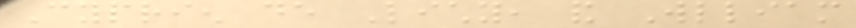Cyprien de Lichy, and Wlliam
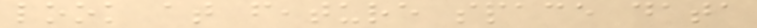look at feature space data
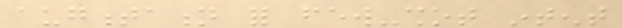augmentation for few-shot intent
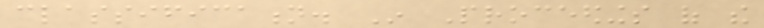classification. In Proceedings of the
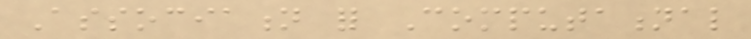Association for Computational
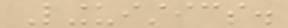Linguistics.
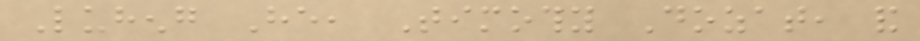Luheng He, Timothy Dozat, and
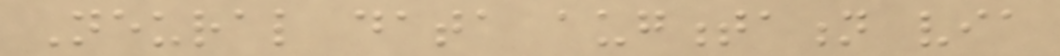Neural data augmentation via
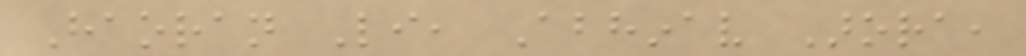Haoran Li, Abhinav Arora,
